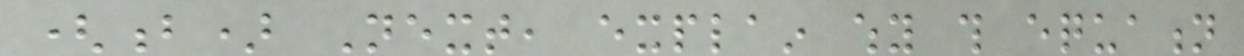(b) Next, explain why this equation
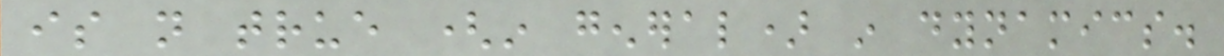is not true (in general) in dynamics.
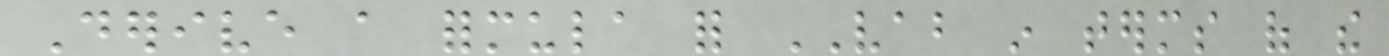Derive a formula for VAB in terms of the
